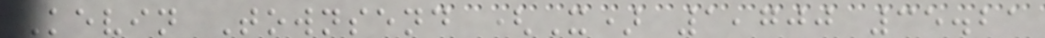Kevin Townsend (X) 1,700 35.21
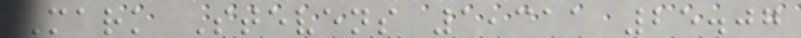Mark Stevens 1,311 25.07
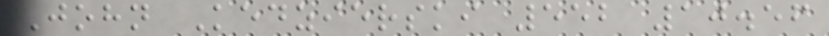John Kedzierski 552 10.56
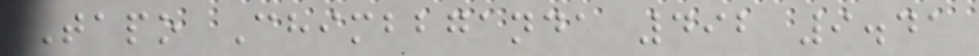Tapo Chimbbganda 492 9.41
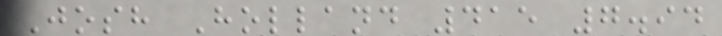Josh Holland 415 7.94
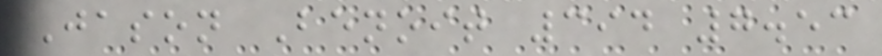Jason Benoit 394 7.53
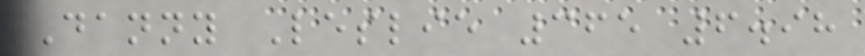Danny Leslie 365 6.98
